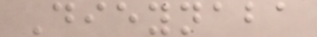Dieynaba
